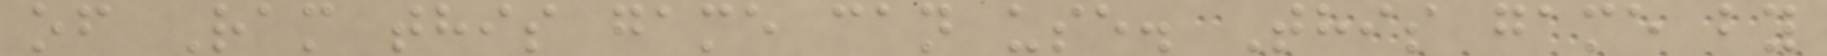of Ram this game can use. This game by
